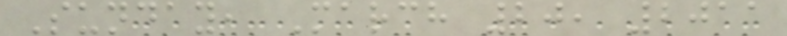Sunday, March 20, 2011
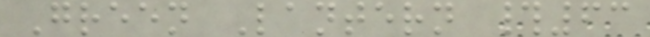Green Lantern #63
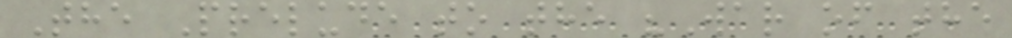The Prelude to the "War of the
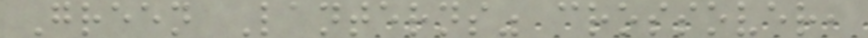Green Lanterns" crossover,
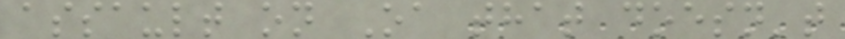assault on Oa that doesn't
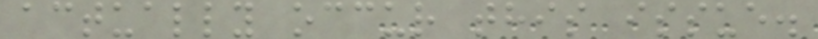actually occur this issue.
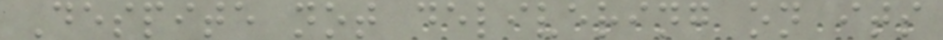Despite not delivering on its
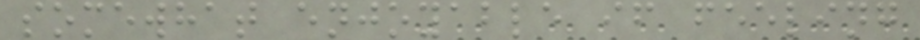somewhat enjoyable if feeling
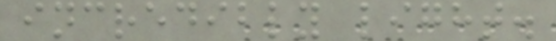incredibly light.
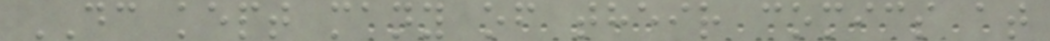DC kept many of their comics at
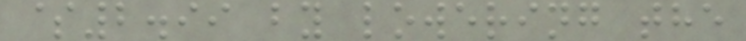$2.99 by lowering the
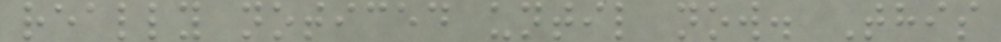really noticed until now. This
